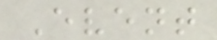Event
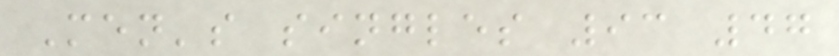Men's singles 93 47
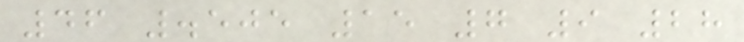46 .505 15 7 9 28
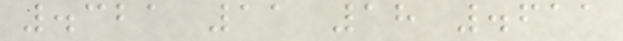.321 11 18 .611
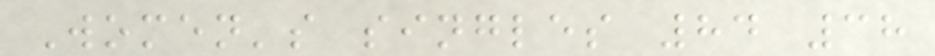Women's singles 84 38
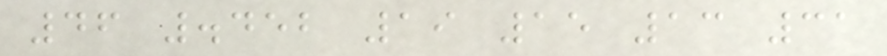46 .452 19 15 13 31
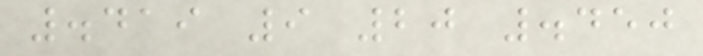.419 9 20 .450
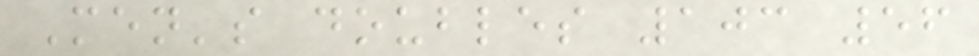Men's doubles 103 56
